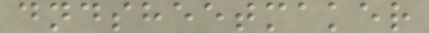dndsheetmaker
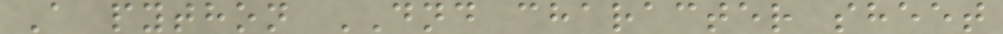A python DND character sheet
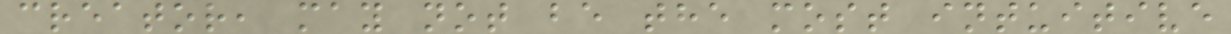creator, may not be the most intuitive
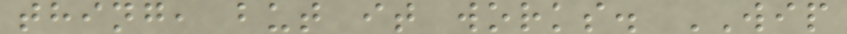thing, but it works. WIP
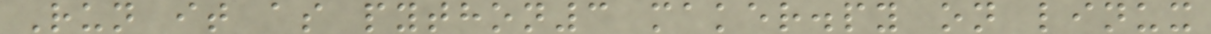Run it as python3 maker.py on linux
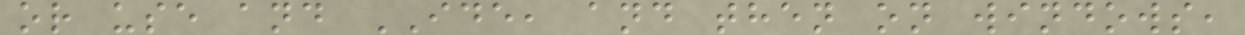or use and IDE, and then on windows,
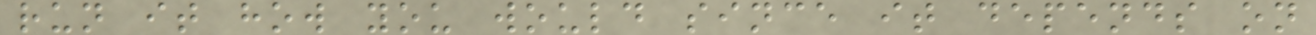run it how you would since it depends on
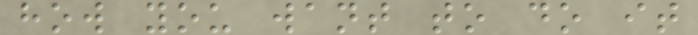how you want to do it
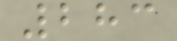283
